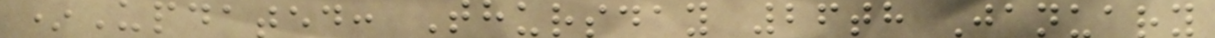*Updated: Thursday 26th January
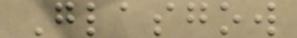Glasgow
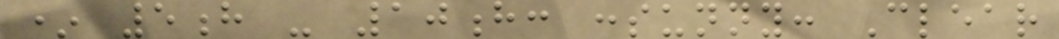* 5h - 10h: :sunny: Clear
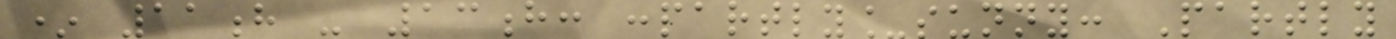* 11h - 13h: :partly_sunny: Partly
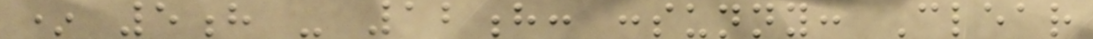* 5h - 12h: :sunny: Clear
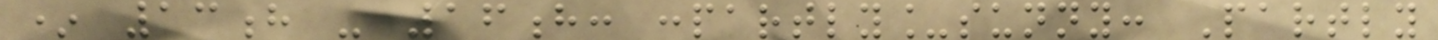* 13h - 16h: :partly_sunny: Partly
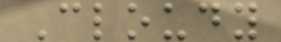Cloudy
